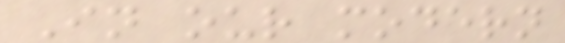In our modern
